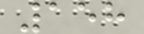158
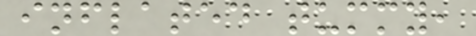inflated tummy,
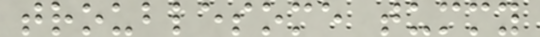troublesome tummy
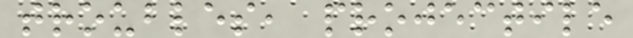troubles, projectile
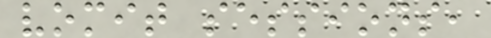vomit sessions,
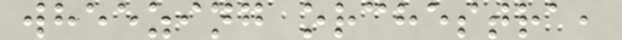wheezing orchestra,
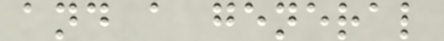and a general
